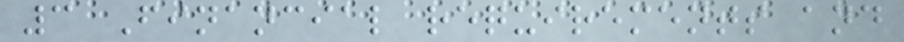3 Financial requirements and
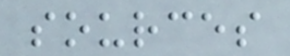sources
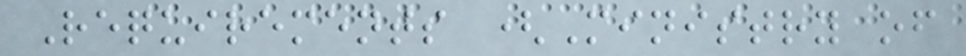Requirements (Ministry of
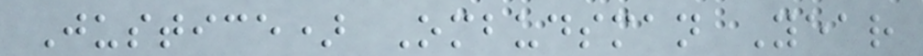Justice) Ombudsman Year
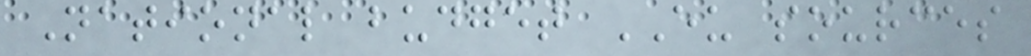National budget EU sources
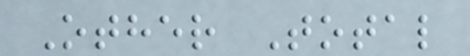Other Total
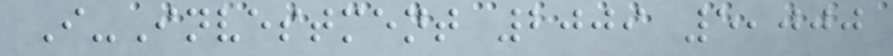I-Investment 2009 5,000
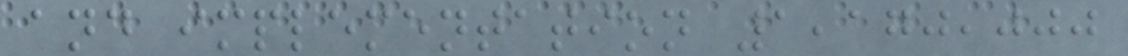and implementation 1,170,000
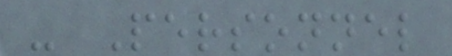- Personnel
